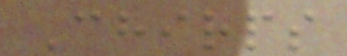Chirps
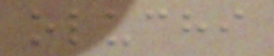oluchi
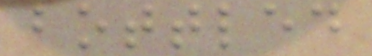bottled
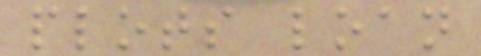plots loan
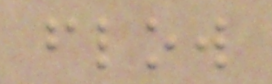flow
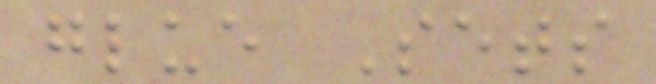glue Sets
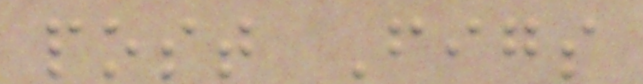post Figs
